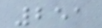251
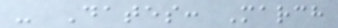- Dates: March
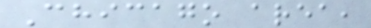Chicago area,
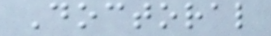Doctoral
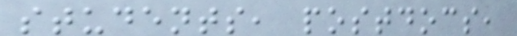students, postdocs,
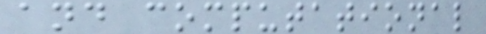and computational
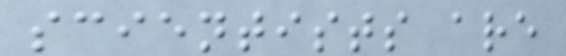scientists are
